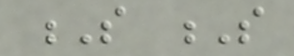S S
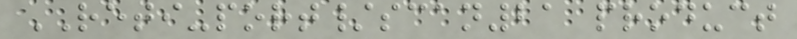RETI-port/scan21 product
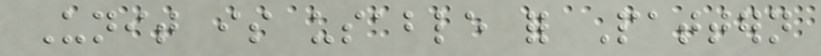Unit is usable for Pattern
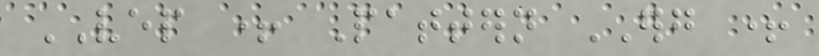VEP + Pattern ERG +
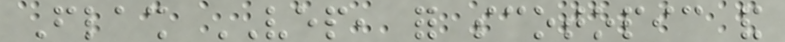Flash VEP, for scotopic and
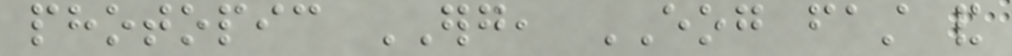photopic ERG, EOG fast and
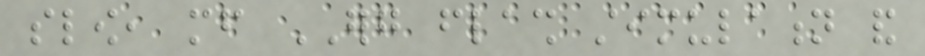slow, mf ERG flash stimulation and
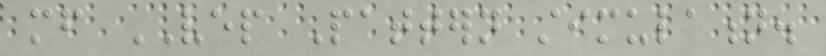mf VEP Pattern stimulation.
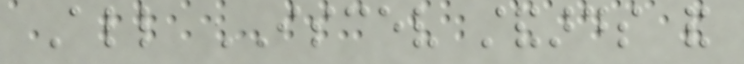All ISCEV standards and
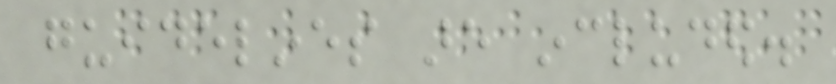guidelines are included.
